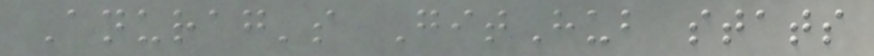Anurag's GitHub stats
